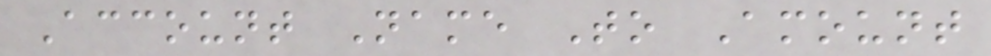Account Name To Amount
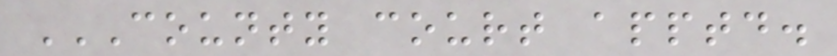COUNTY COURT APPTD.
